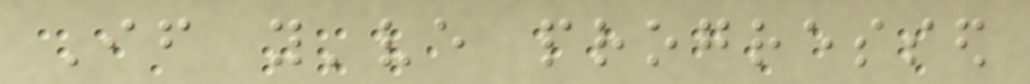If you've progressed
